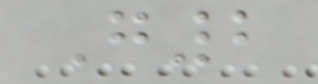G2
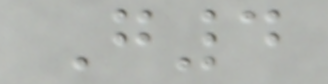G4
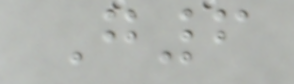G6
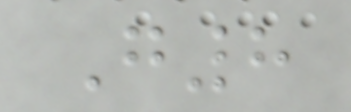G8
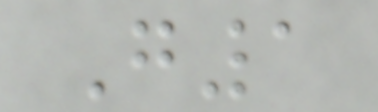G1
